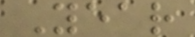Year
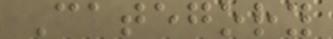Category
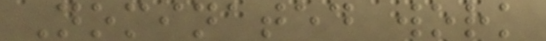Nominated work
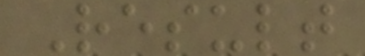Result
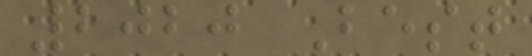2020 Best
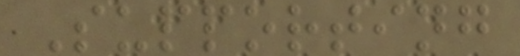Supporting
